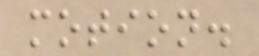motion.
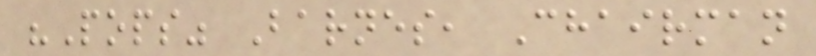"Pops" Barnes, Chairman
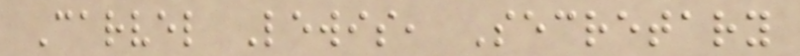Carvel Lewis, Secretary
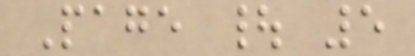Page | 5
